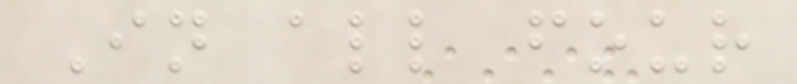In all four
